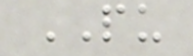PU
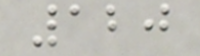120
